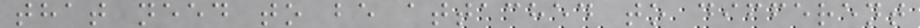that need to be attached to different
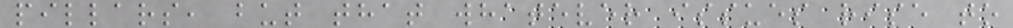pillars, but that whatever issues rise to
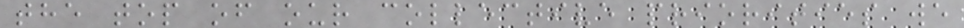the top of our collective priorities we
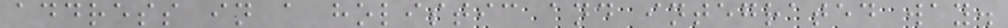address in a holistic and integrated way.
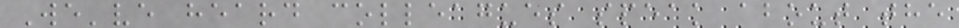We've heard colleagues speak about the
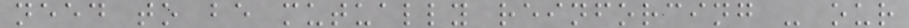need to be mutually reinforcing - our
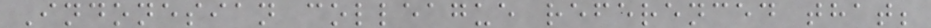Indonesian colleague referenced that;
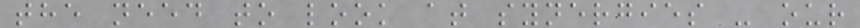the need to look at synergies - our
